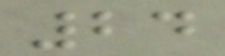24
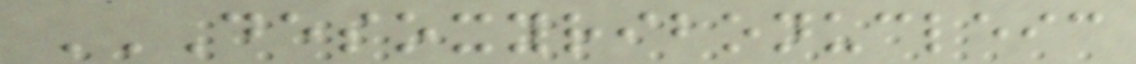DESOXYRIBONUCLEIC
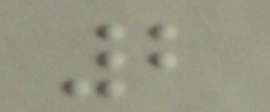2
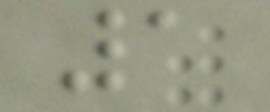1
